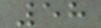58
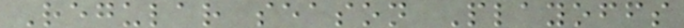Regular season Playoffs
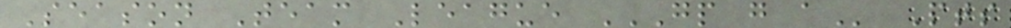Season Team League GP G A Pts
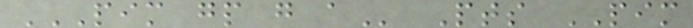PIM GP G A Pts PIM
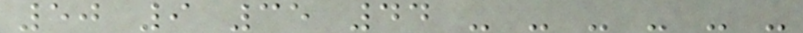50 9 35 44 - - - - - -
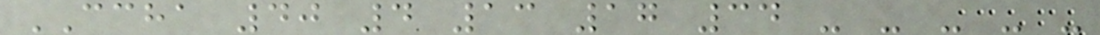CCHA 40 4 13 17 34 - - - - -
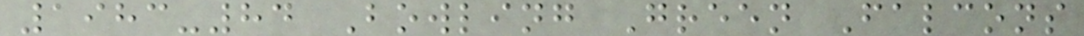1983-84 Bowling Green Falcons
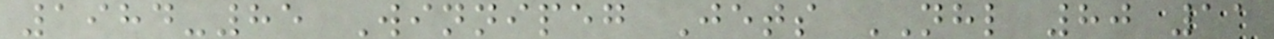1984-85 Winnipeg Jets NHL 80 11
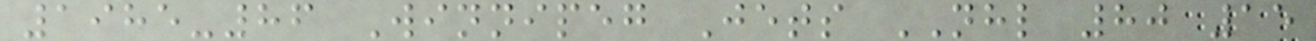1985-86 Winnipeg Jets NHL 80 15
